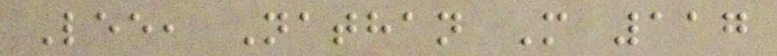Lee, Nathan M 117
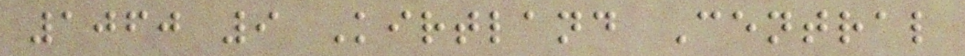1060 9 Kirtland Central
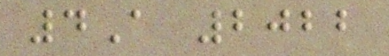4A 2022
